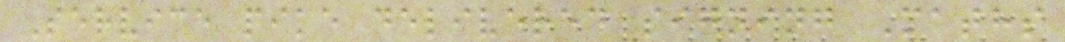Service pike delivered signing Maths
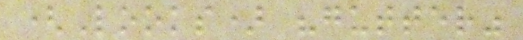(Looks) "gutter"
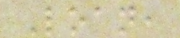Loan,
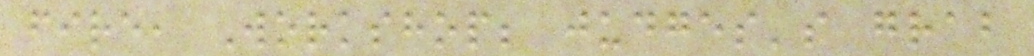fire, Workshop; judges's grab
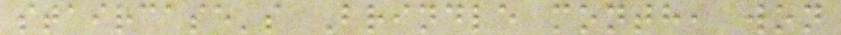staircase's Brindle month, won
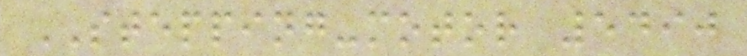STEPPING-motor 5490
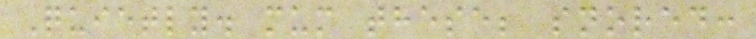Quietly. mum these; snored:
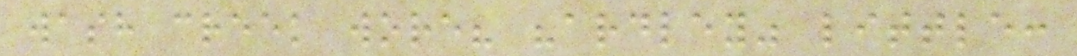wash creek wore? "ardley" little:
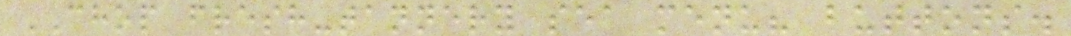CHOP fresh-tannery sea menu? buttons.
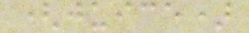(juice)
